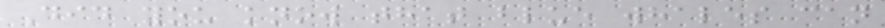Did you know that blue whales can
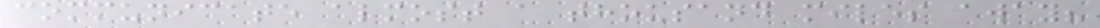communicate almost a thousand miles away?
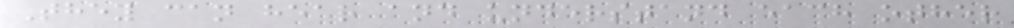They can hear and understand each other
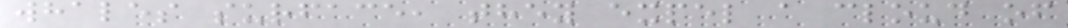whales surface, they expel a cloud of
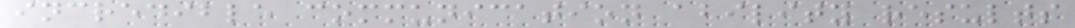incredible communication ability results
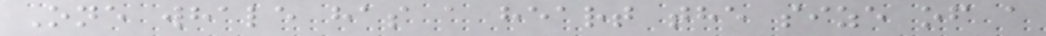One whale has a heart the size of a
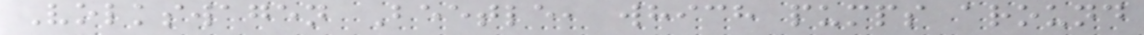Volkswagen Beetle, which pumps around
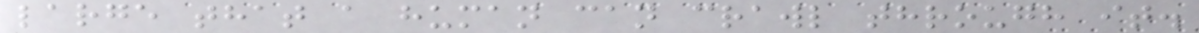large that a human can crawl through it.
